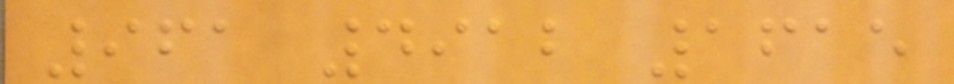961 4912 1615
